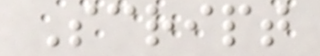Script
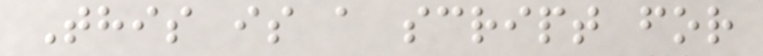This is a script for
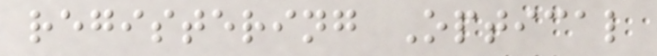registering Optical
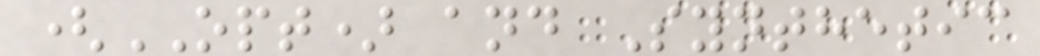(OPT) and Synthetic
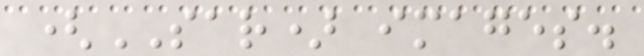(SAR) images.
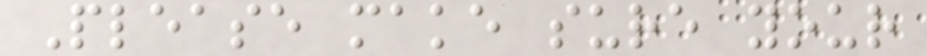Please make sure your
